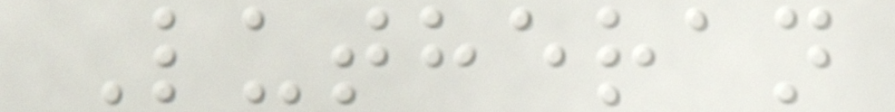Lutheran
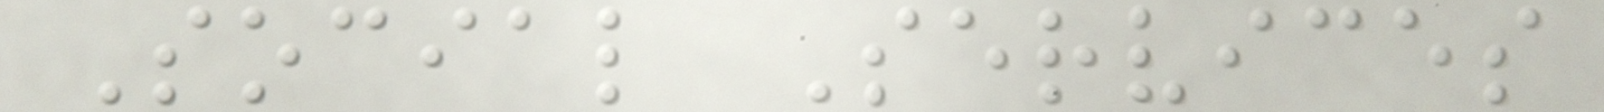Social Services
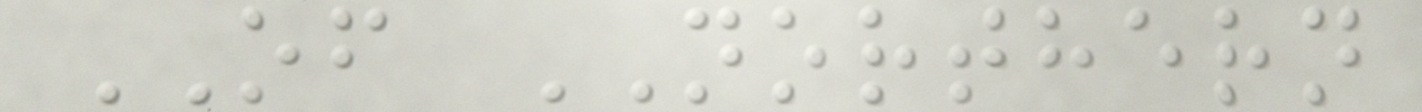OF NORTHERN
